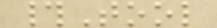#Tool
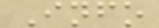Info
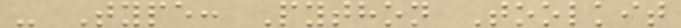- Type: Python Toolkit
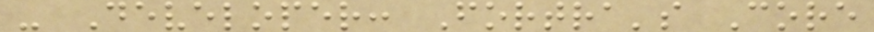- Developer: Fortra's Core
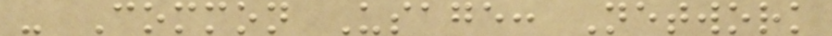- Common Usage: Network
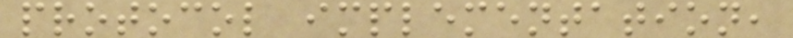protocol implementation,
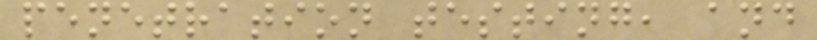penetration testing, and
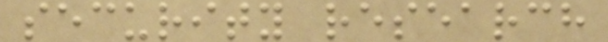security research
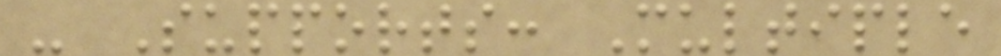- Supports: Multiple
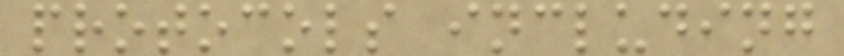protocols including
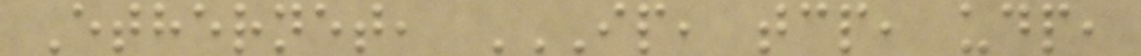Ethernet, IP, TCP, UDP,
